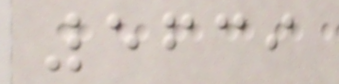5639
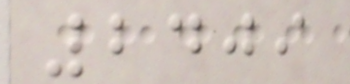2409
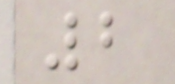2
